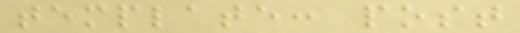template: post
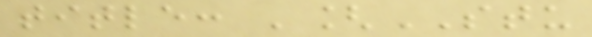title: '[STU
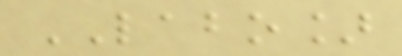LABO]
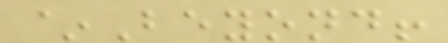~Beyond!
